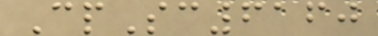CpSc6160
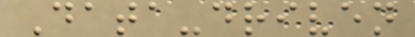Data-driven
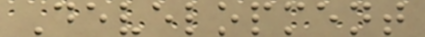Development
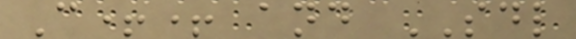C++ and SDL
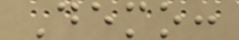Demo:
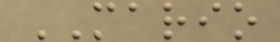MARIO
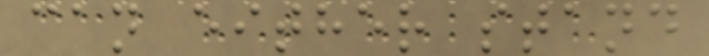can either stand
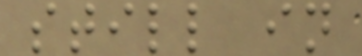still in
